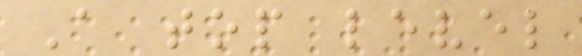A top level
